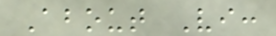About Vi:
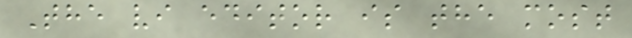The vi editor is the most
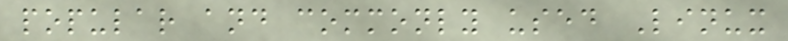popular and commonly used Linux
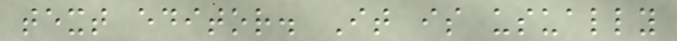text editor. It is usually
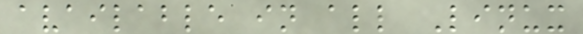available in all Linux
